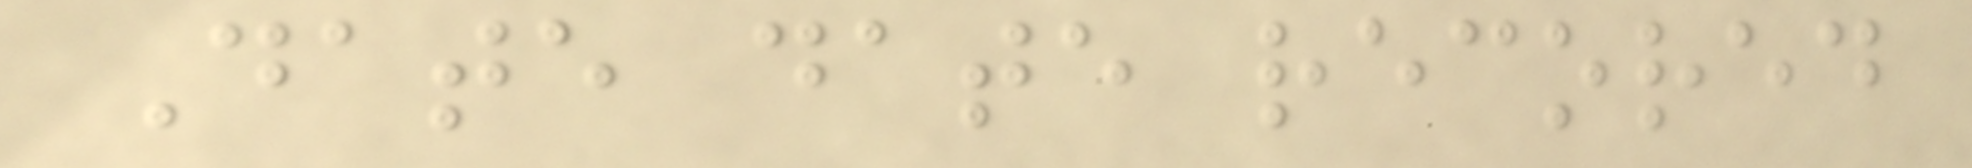Date date recored
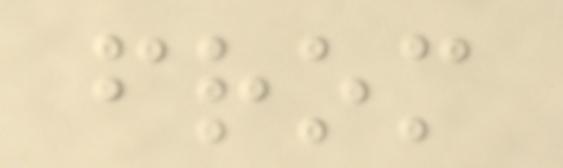from
